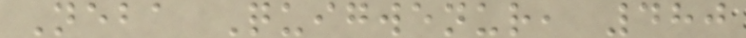Neba Quigwenur, 480
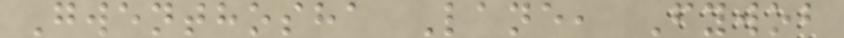Gwenthosha Lane, Fywob
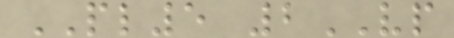PL5 2VP
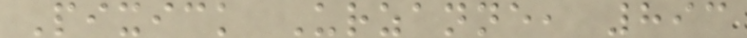Pixick Urzanne, 893
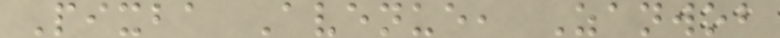Pixba Avenue, Zanwob
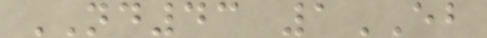ND43 1EB
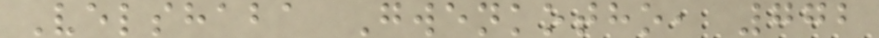Velshaba Gwenkotho, 772
